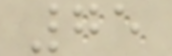75
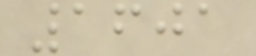1601
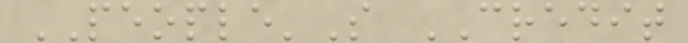PEOPLE'S CREDIT
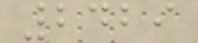2429
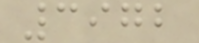3972
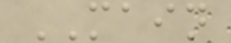MAIN
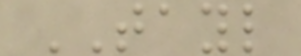TAYL
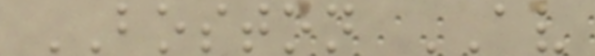BOSTON AV
